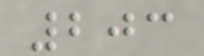203
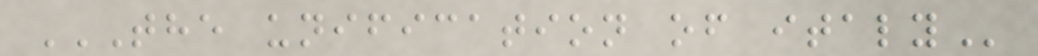THE UNIFICATION OF ITALY
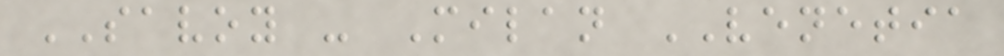SAVOY - Milan VENETIA
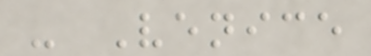- Venice
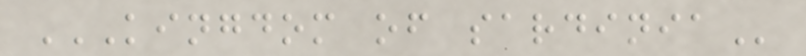KINGDOM OF SARDINIA
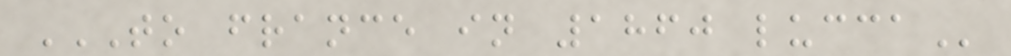TO FRANCE IN 1860 LUCCA
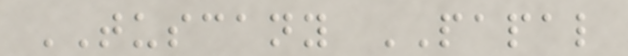TUSCANY PAPAL
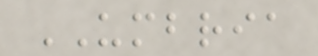UMBRIA
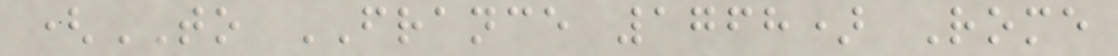(TO FRANCE 1768) Rome
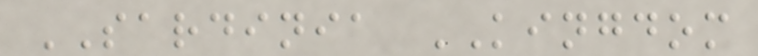SARDINIA KINGDOM
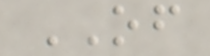OF
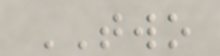TWO
